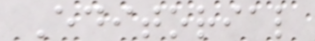Editorial
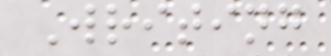Writing
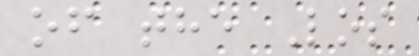of the Los
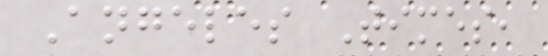Angeles Times,
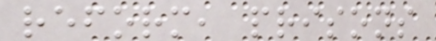reform, prisons
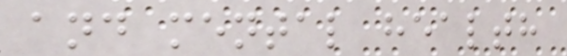and mental health
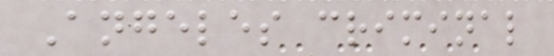Angeles criminal
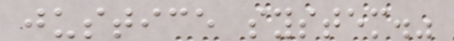justice system."
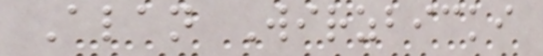Alan Wirzbicki
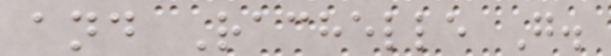and Rachelle G.
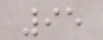95
